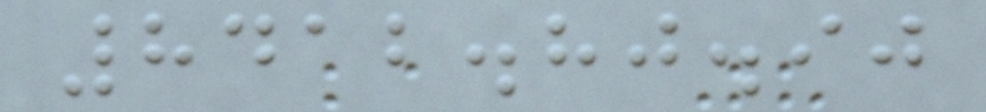8412.80.90
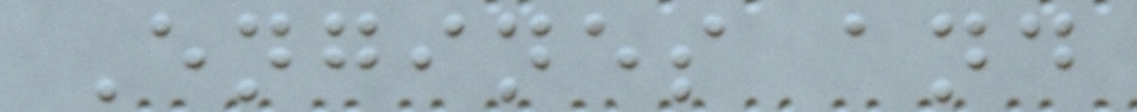Engines and
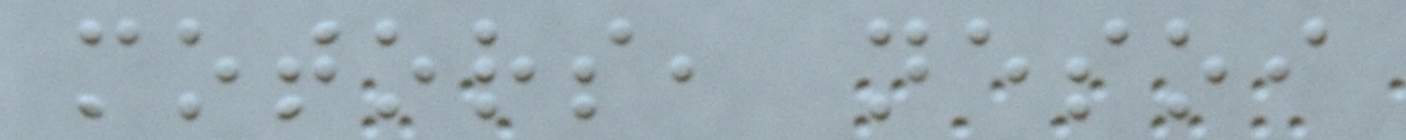motors, nesoi
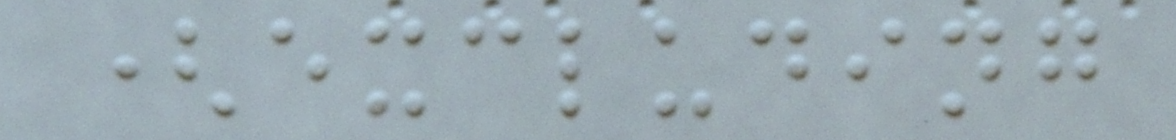(excluding
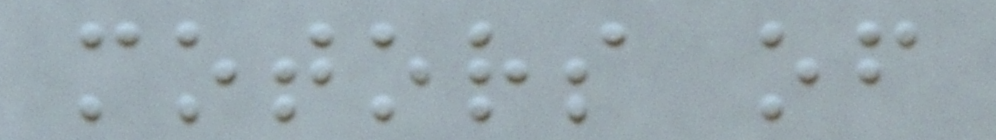motors of
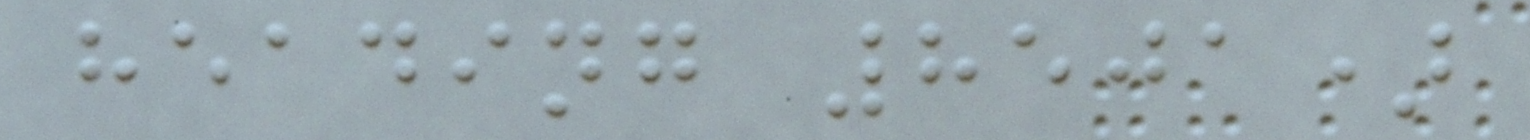heading 8501)
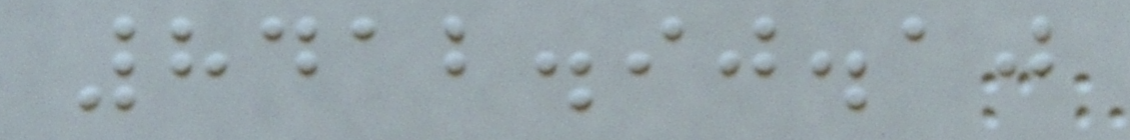8412.90.10
